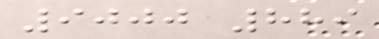9000 889
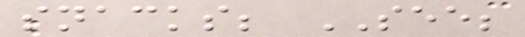snacks; SEE;
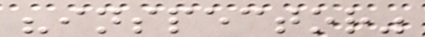"inspector"
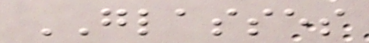GLASSES
